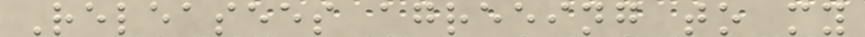Releasees agreeing to my
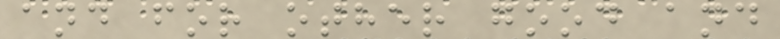and for other good and
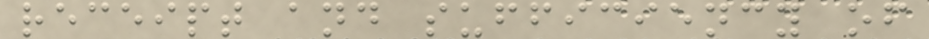receipt and sufficiency of
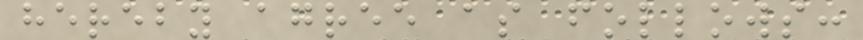hereby agree as follows:
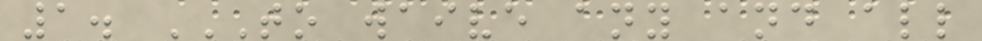1. TO WAIVE ANY AND ALL
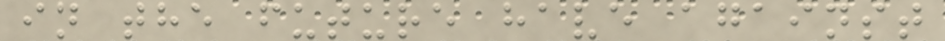in the future have against
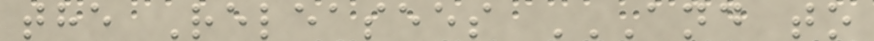the Releasees AND TO
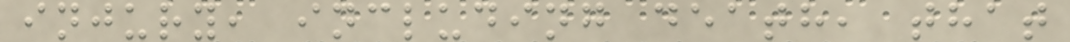injury, including death, that
